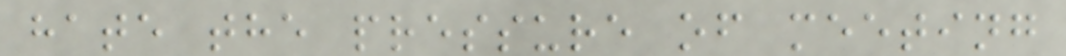hate the pressure of meeting
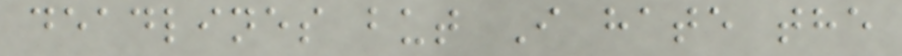deadlines but I hate the
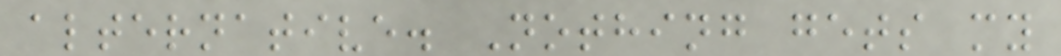alternative. Nothing gets my
